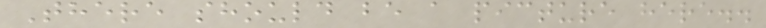There should be a picture here..
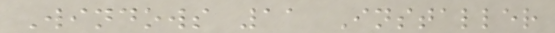Windows 11 Installer
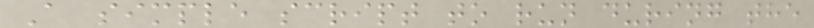A simple script to run during the
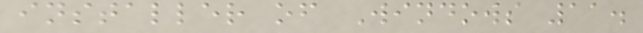installer of Windows 11.
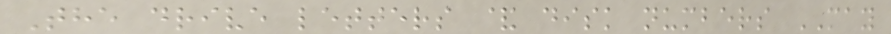The drive letters & disk numbers MAY
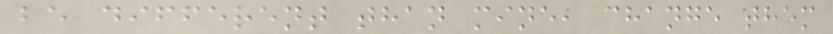be different than mine, change them
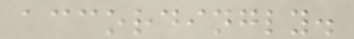accordingly.
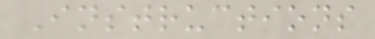Instructions
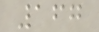167
